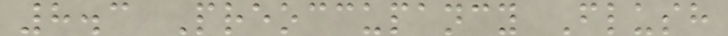8.3 Preoccupancy Flush
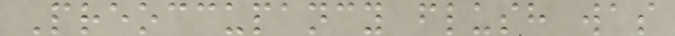Preoccupancy flush was
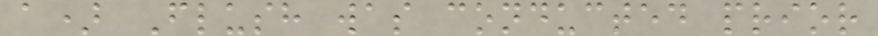a) Flush was conducted prior
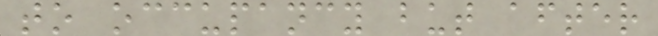to occupancy but after
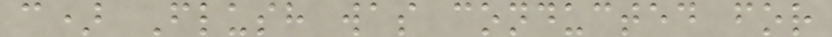c) Flush was conducted for
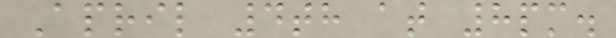April 4th at 8pm.
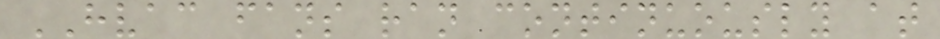HVAC fans ran continuously at
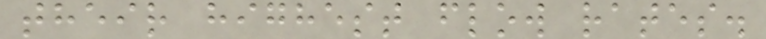their highest flow rates.
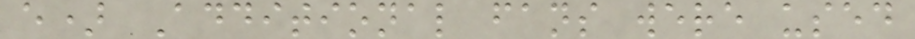e) Additional fans were used
